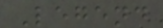Legend
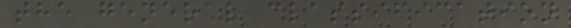the general classification
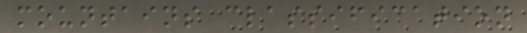mountains classification
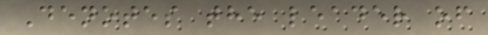Denotes the leader of
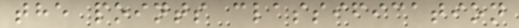the points classification
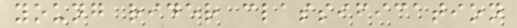young rider classification
